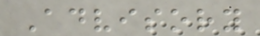Advisory
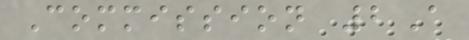Commission 2A
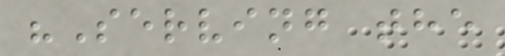"Serving the
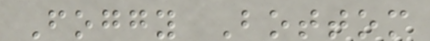Foggy Bottom
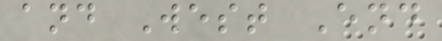and West End
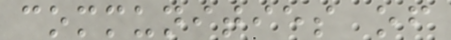communities of
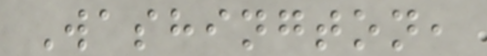Washington,
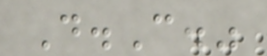D.C."
